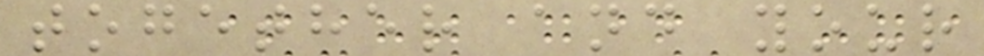together and your
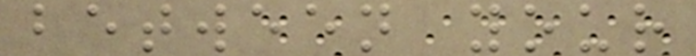between your
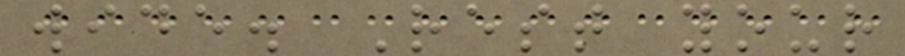wide. Rest your
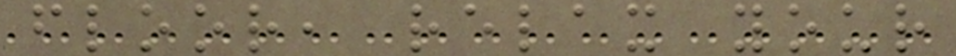floor, relax your
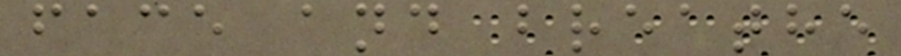face and breathe
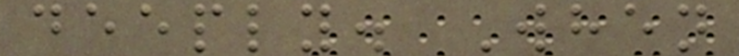deeply. When
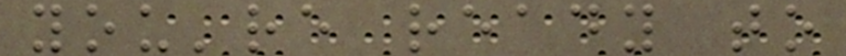you're ready to
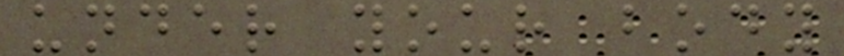under your body
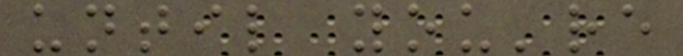until you're
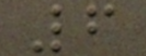6
